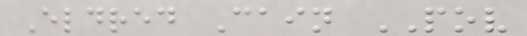Eldred Cain POV
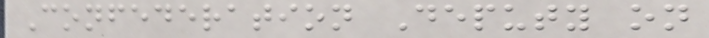Confederation Deputy on
